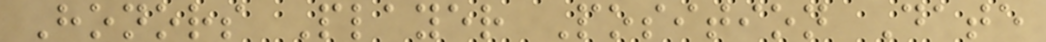Honors Player Position Date
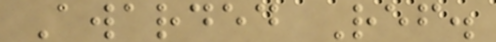Awarded Ref.
